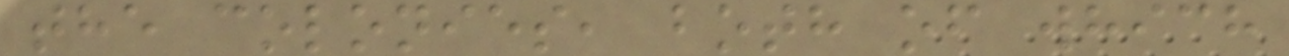the colonies, both of which
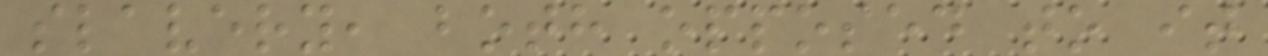slavery, both opposed to it
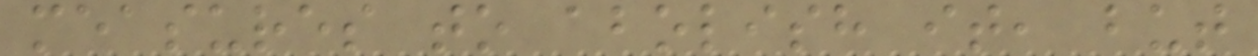measures to abolish it, but
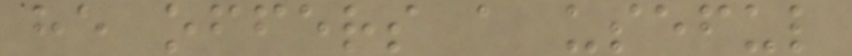he offers a useful
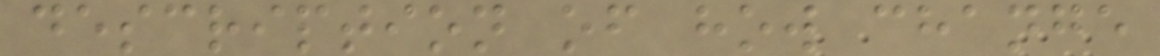description of how change
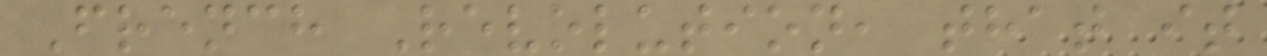French Revolution, that it
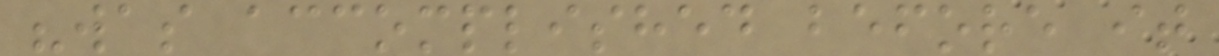"was accomplished before it
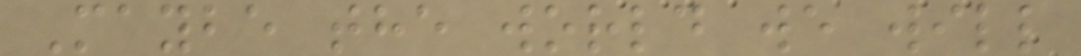Maybe the world we will
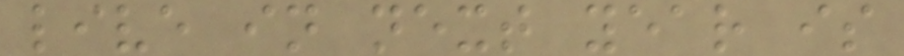live in next year is
